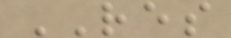RES
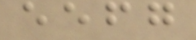eefg
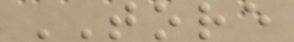TORE
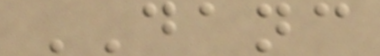DANC
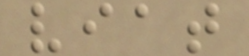viat
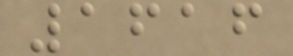1616
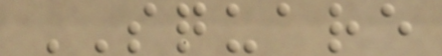SQUARE
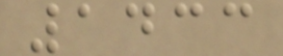1433
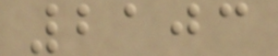2103
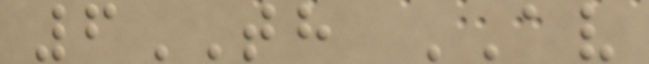6TH AV
